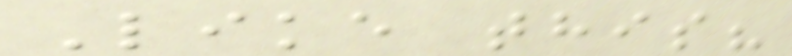Like this?
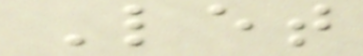Let
